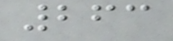263
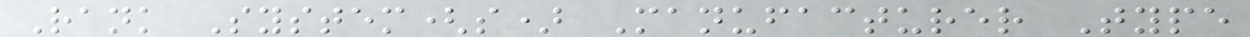Rank System(s) Manufacturer Type
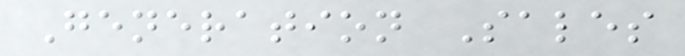Generation Sales
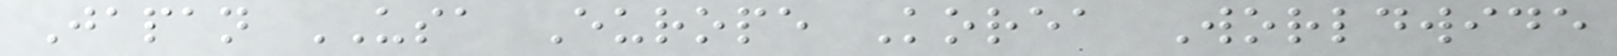Japan USA Europe Korea Worldwide
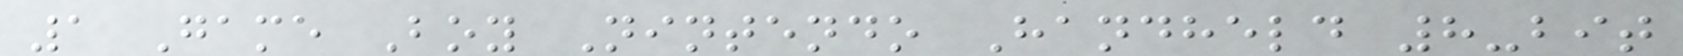1 Game Boy Nintendo Handheld 8-bit
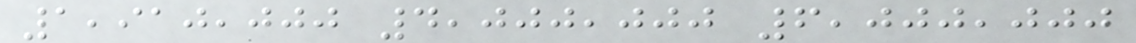1,910,000 4,000,000 6,000,000
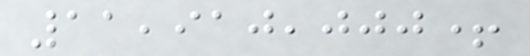11,910,000+
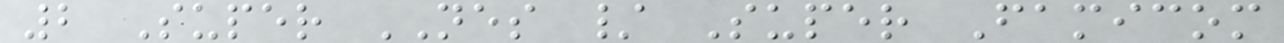2 Super NES / Super Famicom
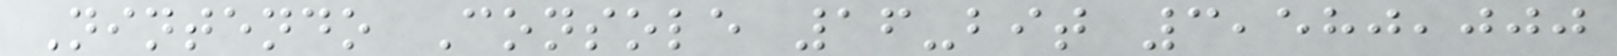Nintendo Console 16-bit 3,580,000
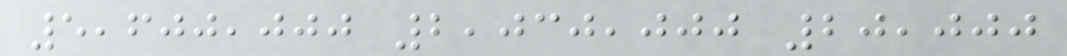5,600,000 2,030,000 20,000
